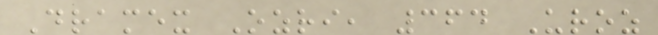Dramex Ozri, 364 Uroz
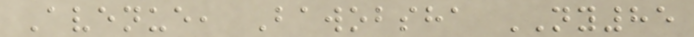Avenue, Bawobsha NY85
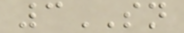3SN
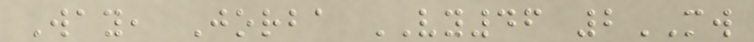Way, Jorba VY46 2MW
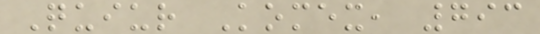Quiur Komex, 793
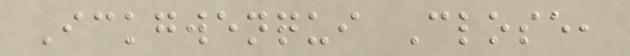Ickgwenqui Close,
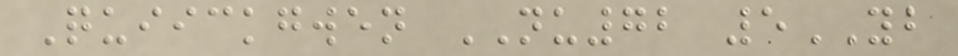Quiickgwen NU72 5YB
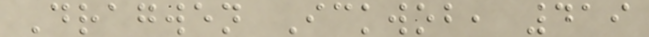Dragwen Ickwob, 419
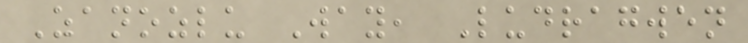Zanozlu Way, Ludragwen
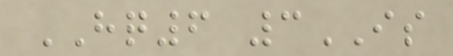HQ6 3IS
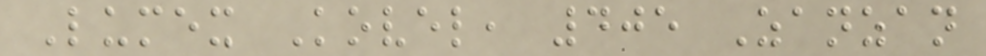Lumex Kovel, 405 Zanzan
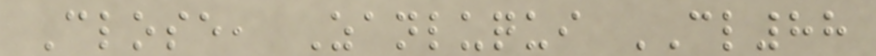Close, Zanluqui CL88
